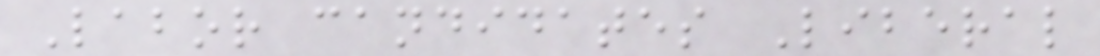Labor candidates Liberal
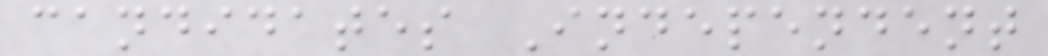candidates Independent
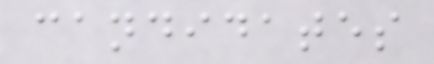candidates
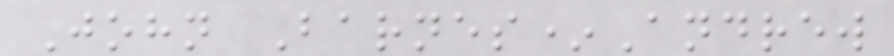John Barnes*Andrew
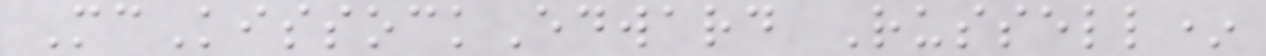McKissockEdward Russell*
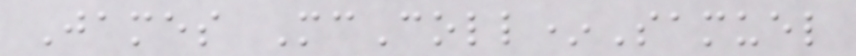James McColl*Samuel
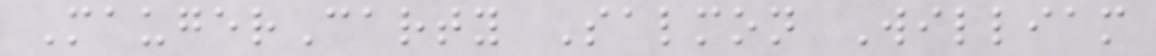MaugerCarty Salmon William
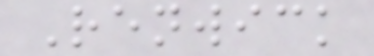Renwick
